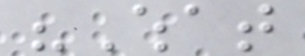"What
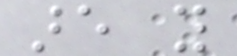are you
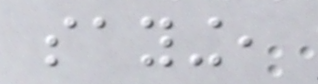saying,
